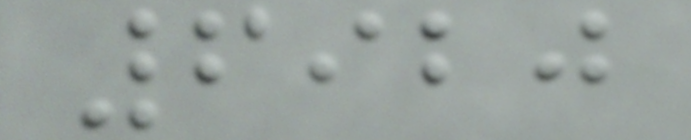6920
